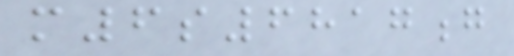m6s6817g
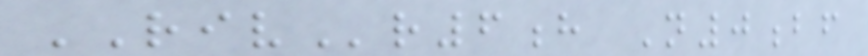RIVr6h N0bf
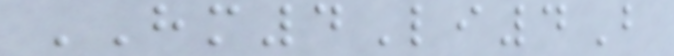HM4Li4B
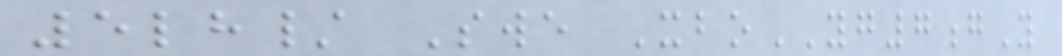5lh/ Swe XboYG7gY
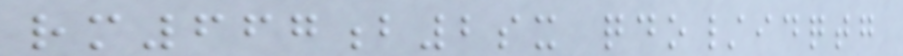rm667b2sx qdo/idqtg
